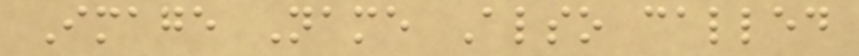Image Name Also called
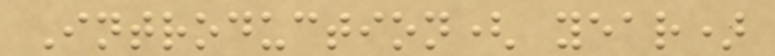Introduction( year)
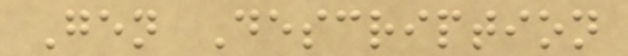Gen Description
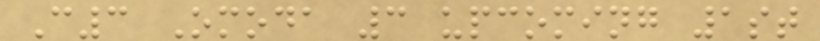C3 Omoda 3 upcoming 1st
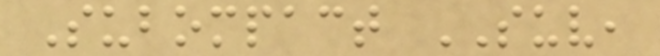Subompact SUV,
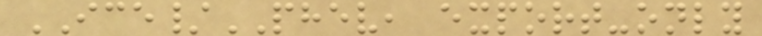ICE/PHEV, export-only
